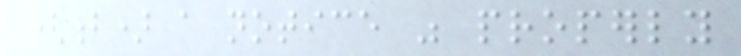(b) a notice was properly
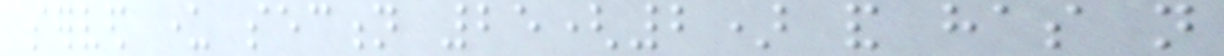served under section 25(2) and has not
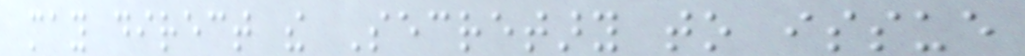may direct the Secretary to issue
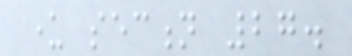under section 27.
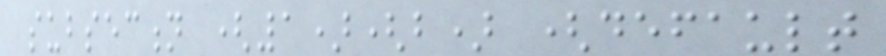subsection (1)(b) (default
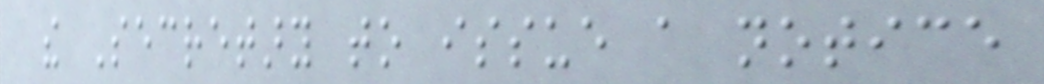the Secretary to issue a notice
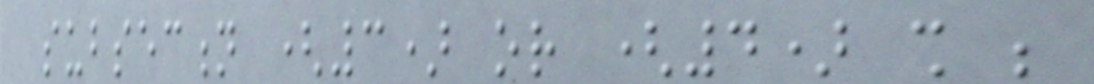subsection (3) or (4) shall be
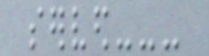served---
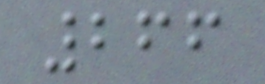266
